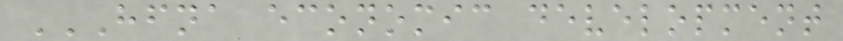HFNA ECONOMIC DEVELOPMENT
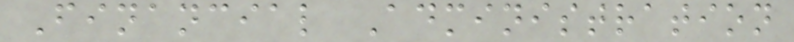Financial Administration
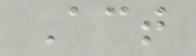Act
